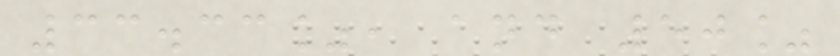33.33%, and 50%
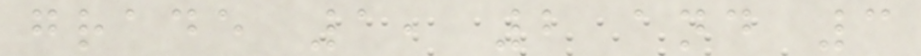grade 1, 2 and 3
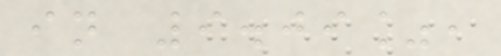in 9.09%,
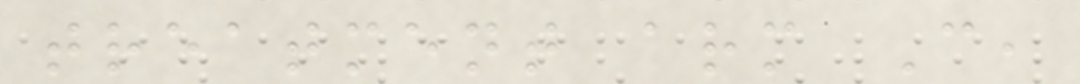treatment arm C,
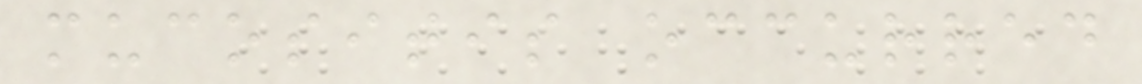mucositis occurred
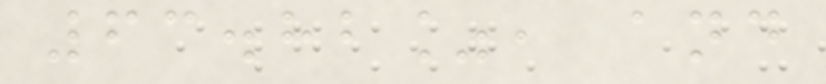63.82%, and
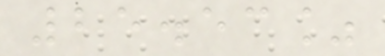25.53%
